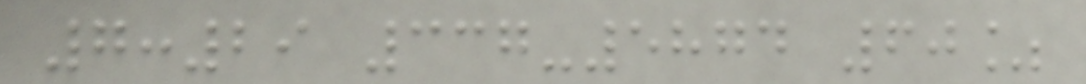7:29 337-5874 60%
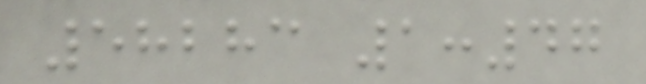58283 1:47
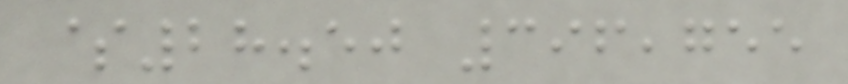$28.50 396,755
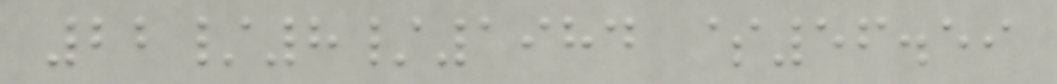22/8/1984 $56.59
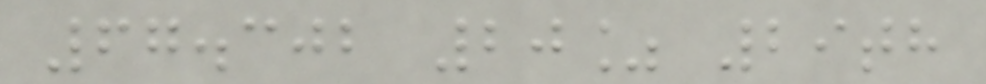67.302 20% 29th
